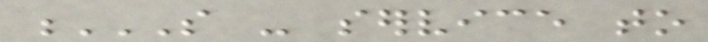S - SERVICE TO
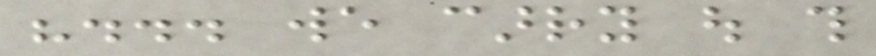"... we carry out this
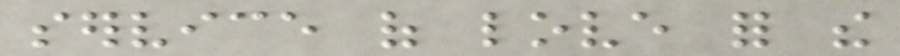service of love for the
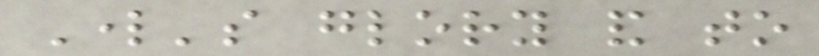Lord's glory and to
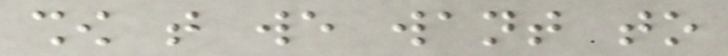show that we want to
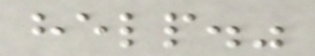help."
